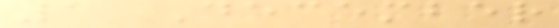1 December
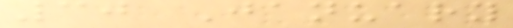30 January
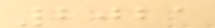2021
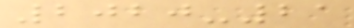2020-21
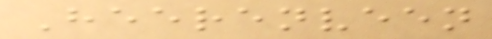Heerenveen
